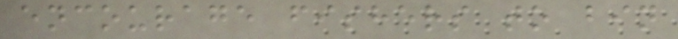encourage fishers to bin
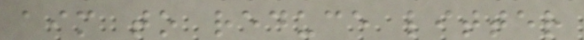aim to reduce litter
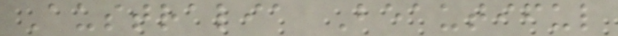Australia Beautiful
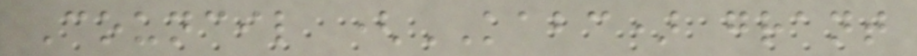Council (KABC) grant
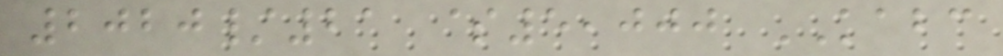2020/21 $5,000 KABC
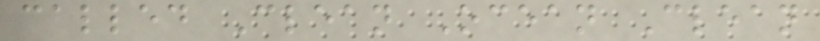called Clean Ocean Clean
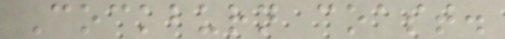Cockburn coast.
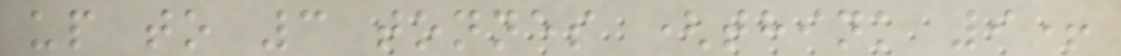up to 3 tonnes (think 9+
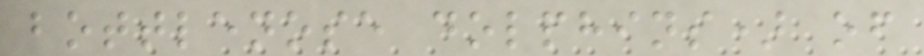bottlenose dolphins) of
